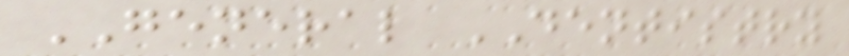GENERAL DENTISTRY
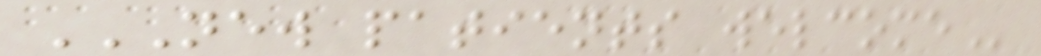NEW PATIENTS WELCOME
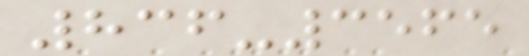836-3565
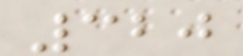320
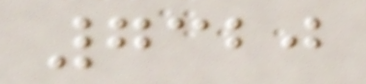7320
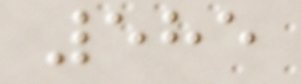585
